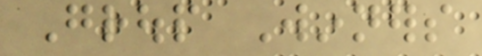Group Winners
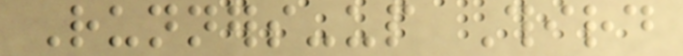Runners-up Third
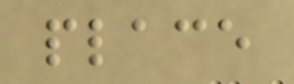place
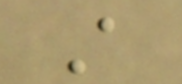A
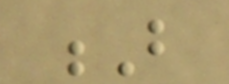B
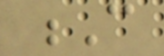C
